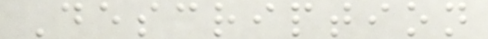Description
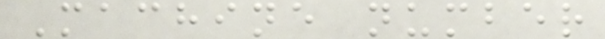Machine number
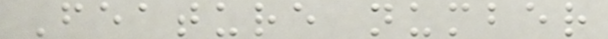Feature number
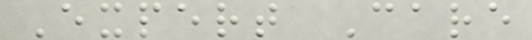Expert Care
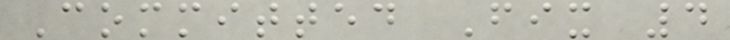Committed Fix 4
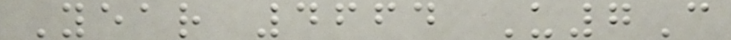Year 4664 U7C
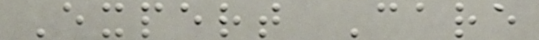Expert Care
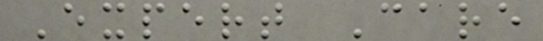Expert Care
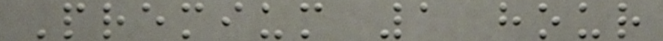Premium 1 hour
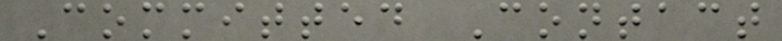Committed Contact
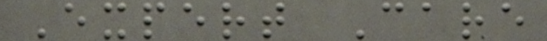Expert Care
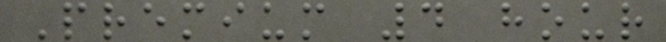Premium 4 hour
